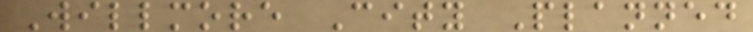Willmore City Planned
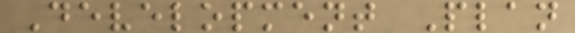Development Plan
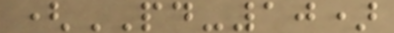(PD-10)
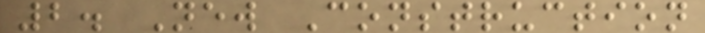2. New Construction
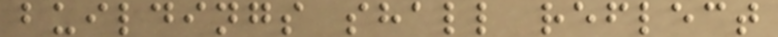buildings shall reflect
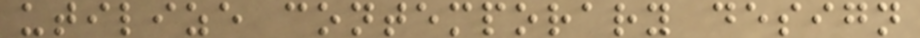utilize contemporary design
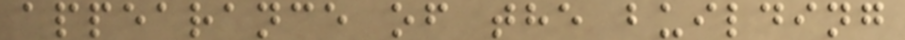appearance of the building
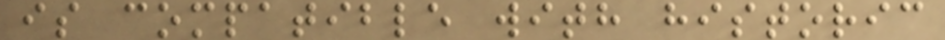is compatible with historic
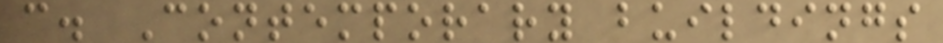c. Contemporary buildings
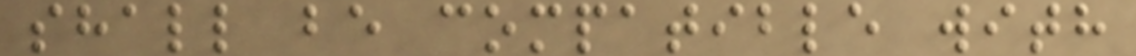shall be compatible with
